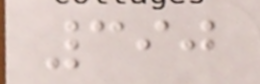390
